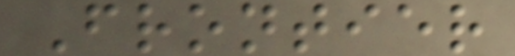Frontier
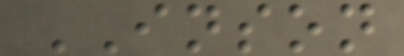INSON
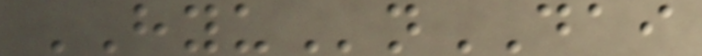HYUnDAI
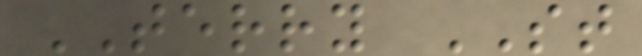TERRY ST
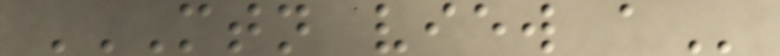MTN VIEW A
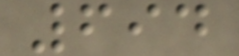694
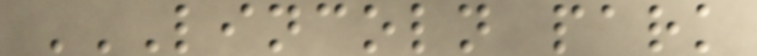LINCOLN PARK
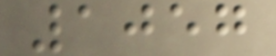1057
